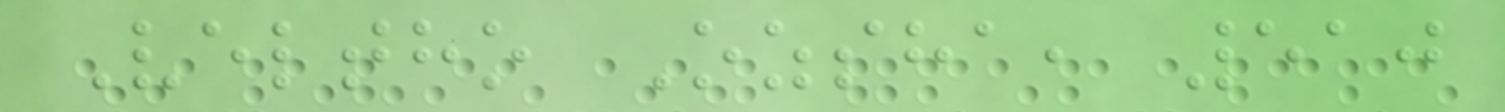Veltho Ozsha, 510
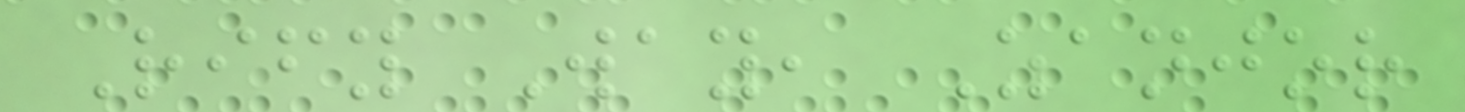Rify Way, Zanjor
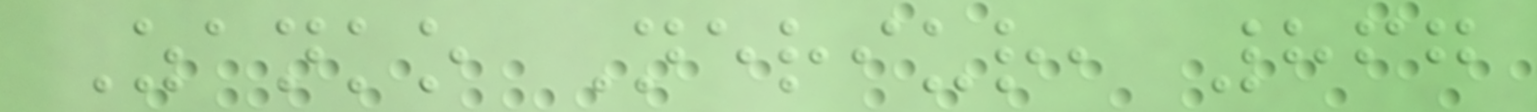Zanko Neriur, 867
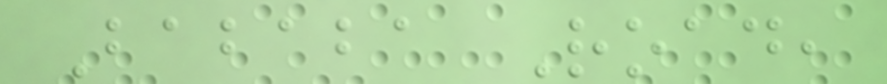Bababa Road,
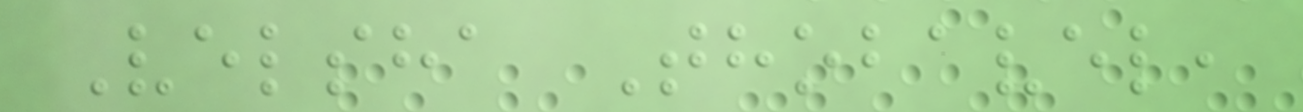Velsha Thobavel,
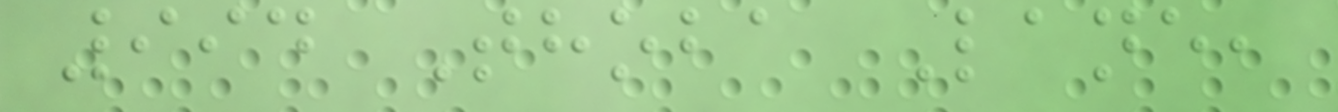994 Thoba Lane,
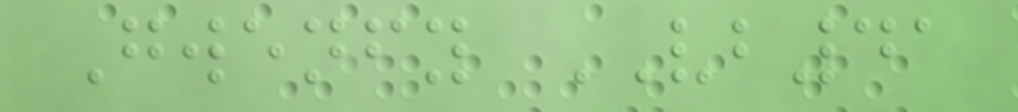Gwenfy VB41
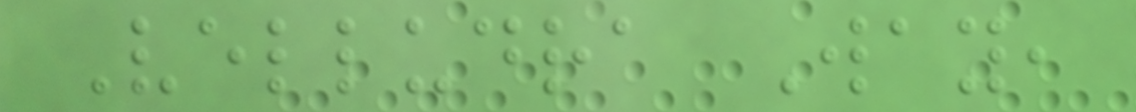Velludra Way,
